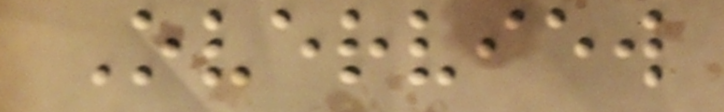Overview
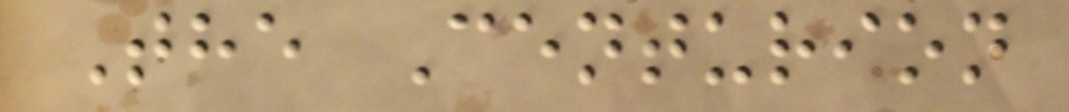The Centurion
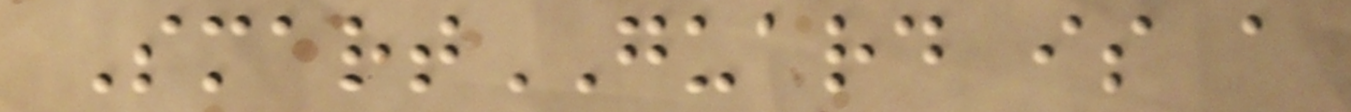SmartGUARD is a
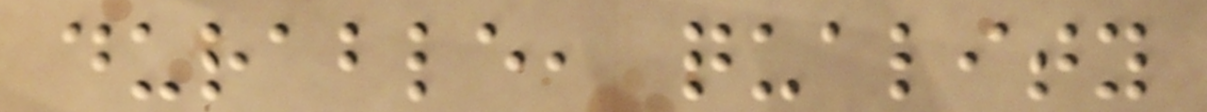durable, quality
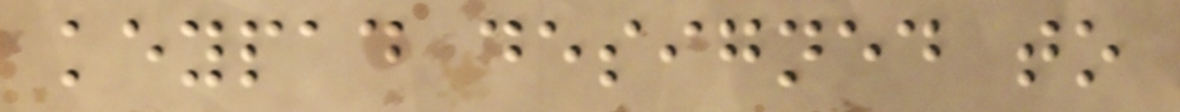keypad designed to
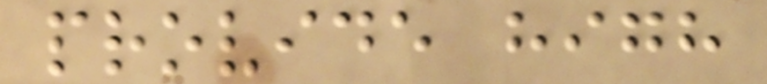provide high
